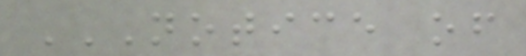NOTICE OF
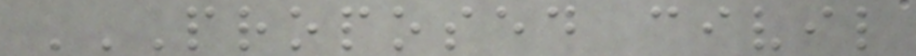PROPOSED CIVIL
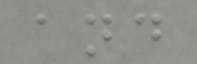and
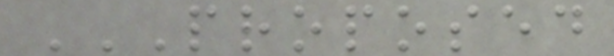PROPOSED
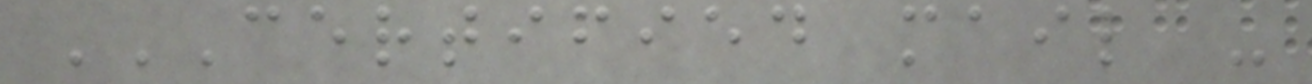CERTIFIED MAIL -
